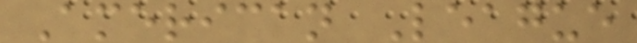American League
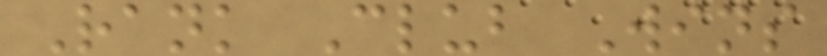Rank Club Wins
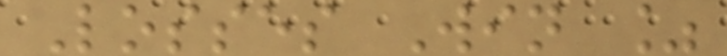Losses Win %
